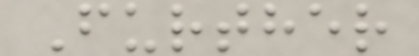Further
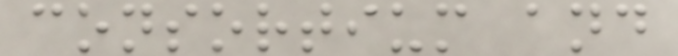consortium and
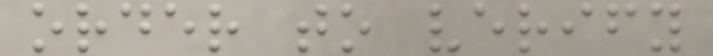order to verify
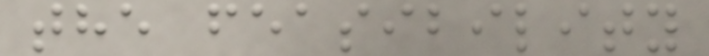the feasibility
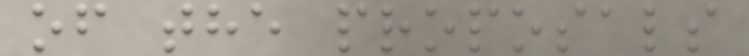of the proposals
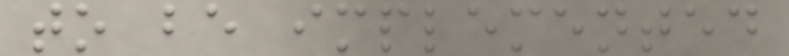to be implemented
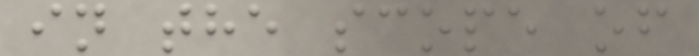in the scope of
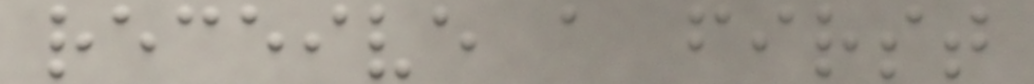receive a first
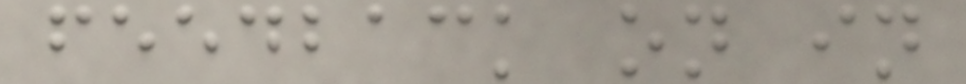feedback on in
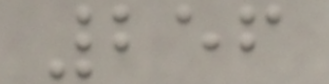256
